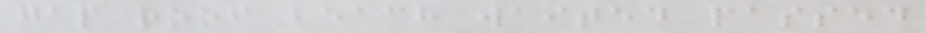gap roof beach waited passed
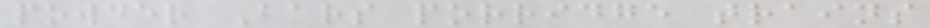powder Bars porridge trains
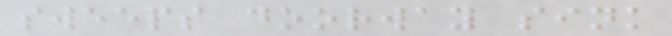sweeps doorway sink
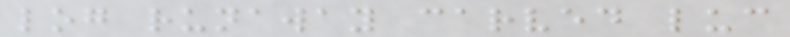log runaway carved luc
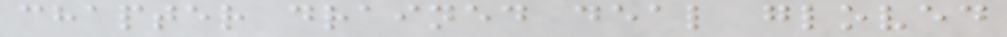chapter drained deal gloved
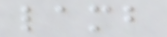lamb
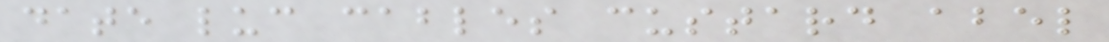date luc cables custard abel
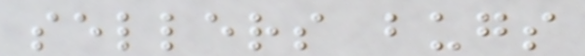sellers bugs
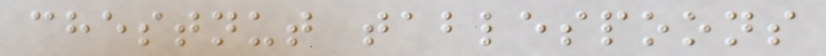chestnut tablespoons
